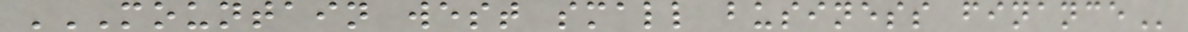MOUNTAIN WEST SMALL BUSINESS FINANCE
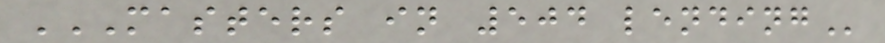MASTERS IN 504 LENDING
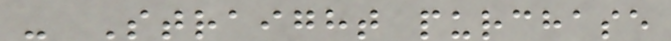- Straight purchase
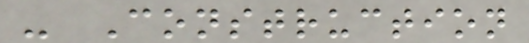- Construction
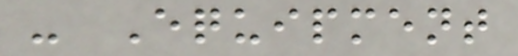- Equipment
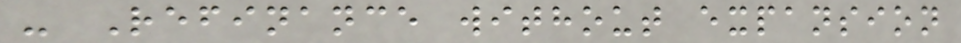- Refinance without expansion
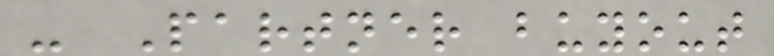- Partner buyout
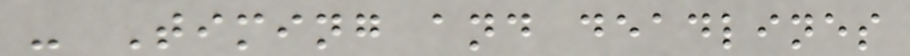- Timing and deadlines
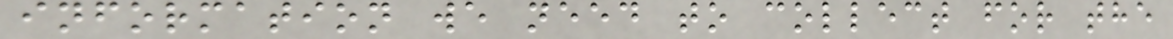information we need to collect for the
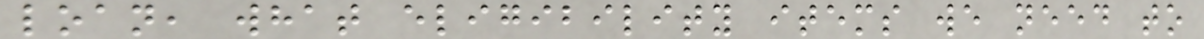loan, what eligibility items we need to
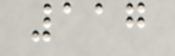117
